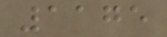1175
